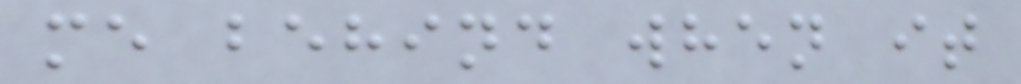me behind when it
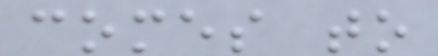comes to
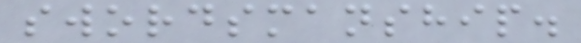swordsmanship.
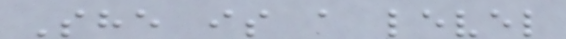She is a level
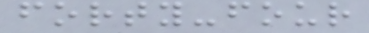forty-four
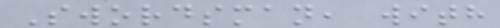Swordsman, with
